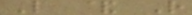L & R
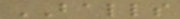BALLS
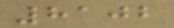8102
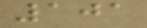101
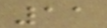11
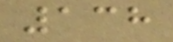138
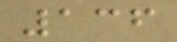136
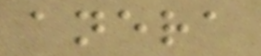anera
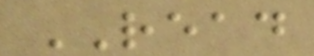READ
